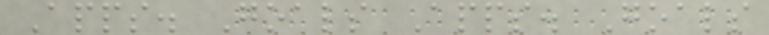Apps. Goals Apps. Goals
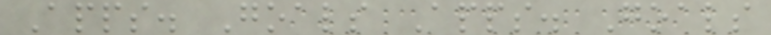Apps. Goals Apps. Goals
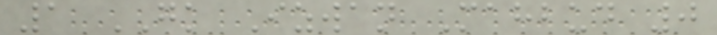1 GK Izwan Mahbud 0
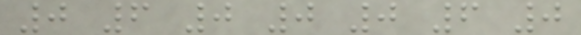0 6 0 0 0 6 0
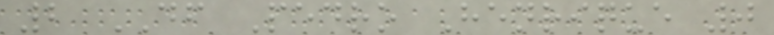2 DF Pedro Henrique 0
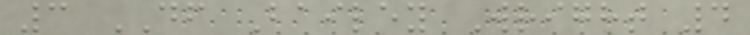3 DF Bailey Wright 4
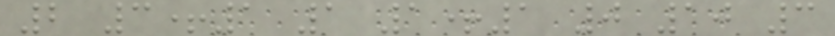2 3+1 1 1+1 0 10 3
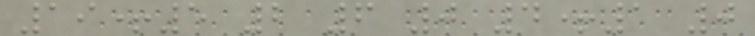19+5 2 6 0 4+1 0
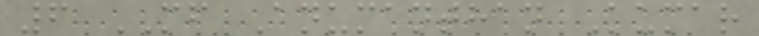6 MF Anumanthan Kumar
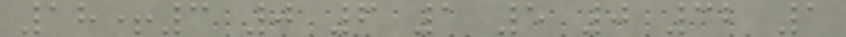18+3 0 6 1 5 0 32 1
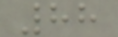88
